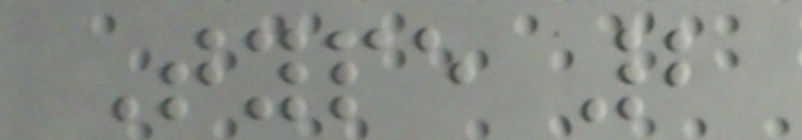Type 2
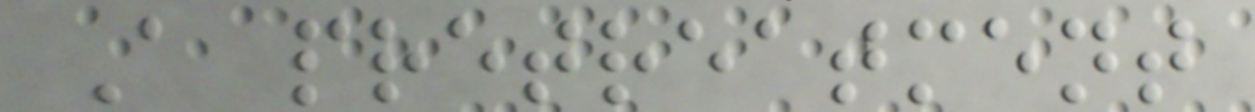A pretreatment
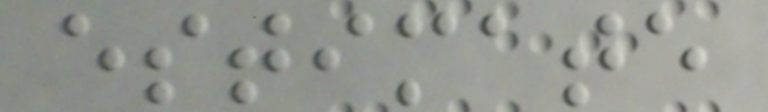estimate
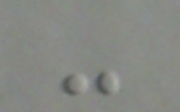-
